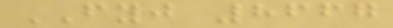FYJ 8667
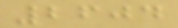2604
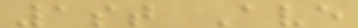1st Ave
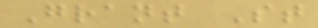Grant St
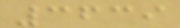3639
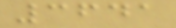3641
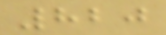820
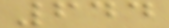644
